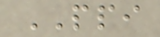PPI
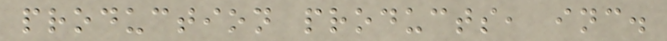production products, inc.
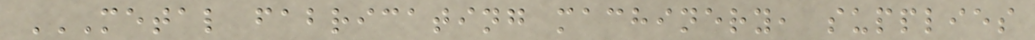METAL FABRICATING MACHINERY, SUPPLIES
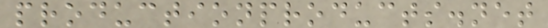productionproducts.net
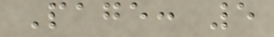Page: 5
